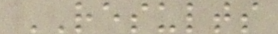RESULTS
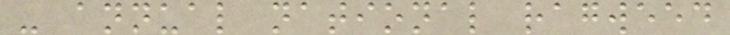- annual national ragweed
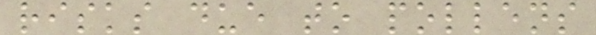risks due to pollens
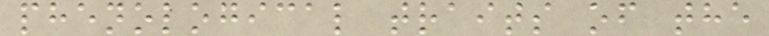phenological traits of the
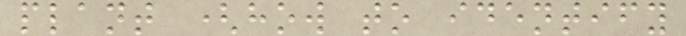plant (how to identify
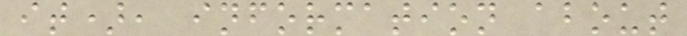it), information about
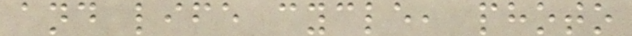and life cycle, photo
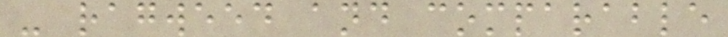- ragweed and comparable
